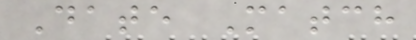Date Match
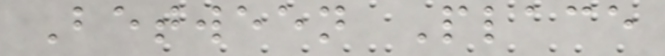Between Place
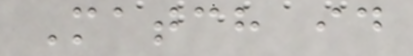Match id
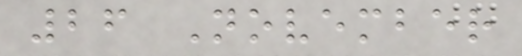26 November
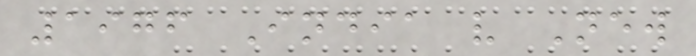1976 India v New
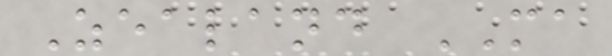Zealand MA
